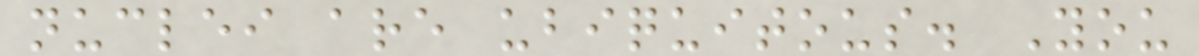nuclei are ubiquitous. You
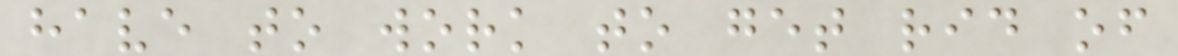have to work to get rid of
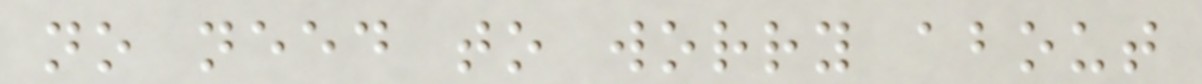no need to worry about
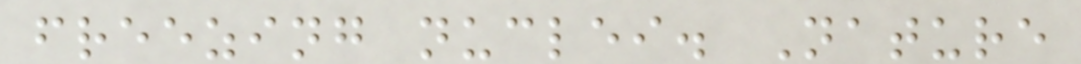freezing nuclei. Nature
